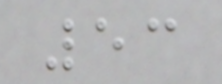53
